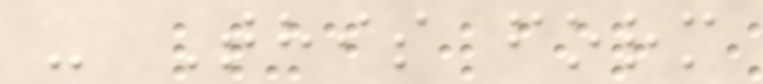- This form
